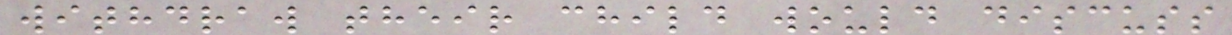withdraw their child would discuss
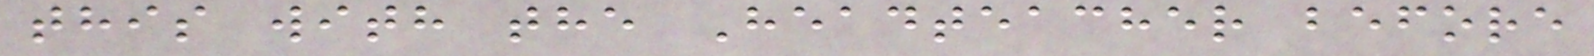this with the Headteacher before
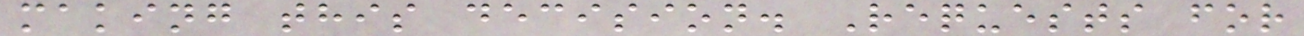making this decision. Requests for
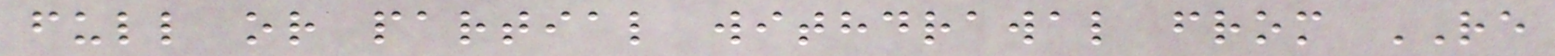full or partial withdrawal from RE
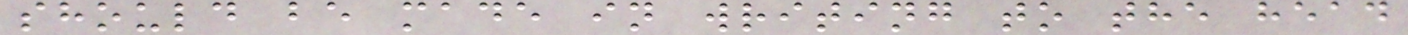should be made in writing to the head
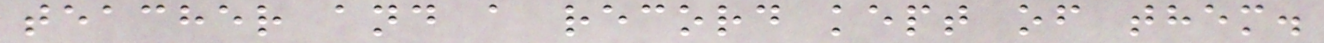teacher and a record kept of them.
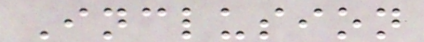Inclusion
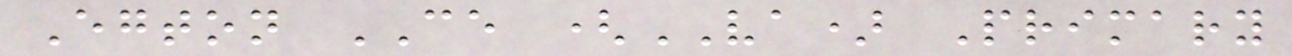Egton CE (VA) Primary
